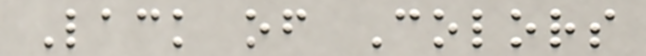Lack of Colors
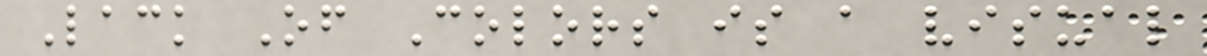Lack Of Colors is a visual
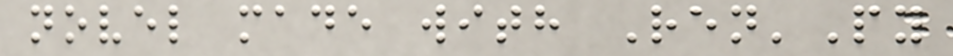novel made with Ren'Py
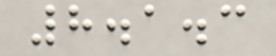8.1.3
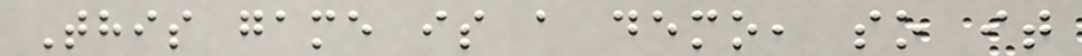This game is a demo, so it
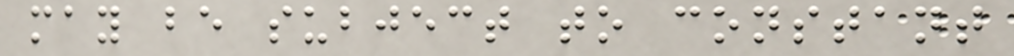may be subject to constant
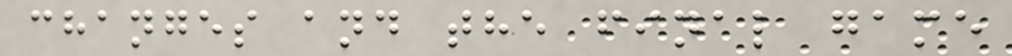changes and the final game
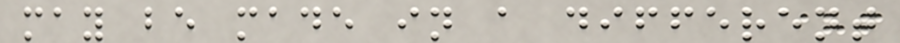may be made in a different
